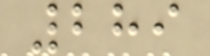289
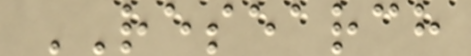RESEARCH
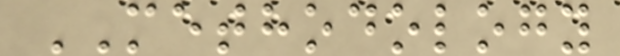METHODOLOGY
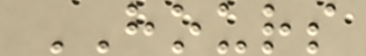HOURS
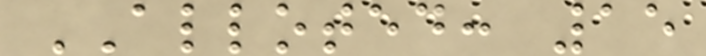ALLOTED: 15
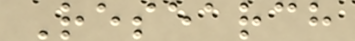Research
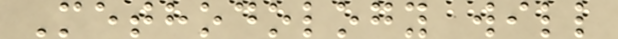Methodology will
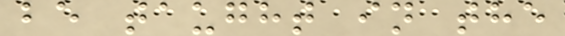be taught in the
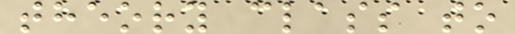theory class to
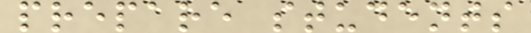prepare students
